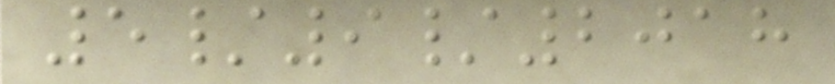5/9/2018
